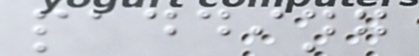padding
